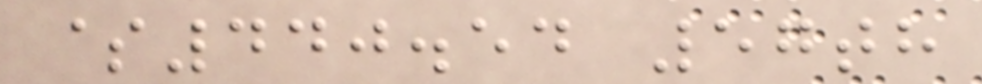$440.54 57th
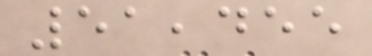51,455
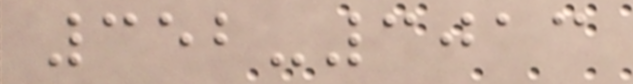352-3013
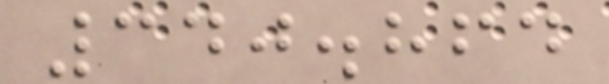340.864
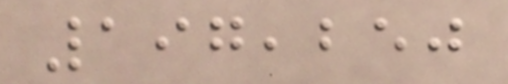197,250
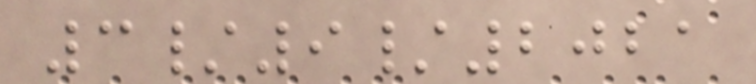3/9/2021
